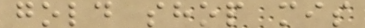gold shop mis
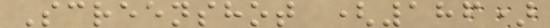Screenshot (186)
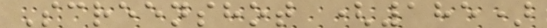Screenshot (185)
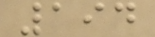194
